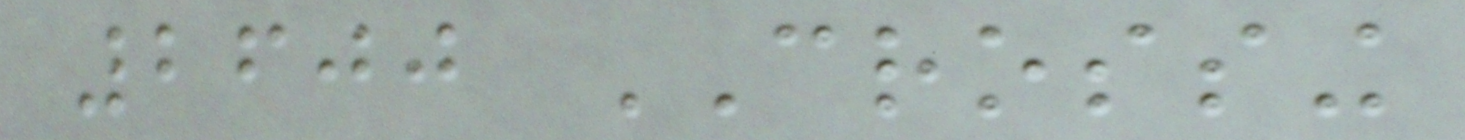2600 CROSSING
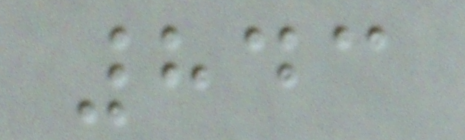843
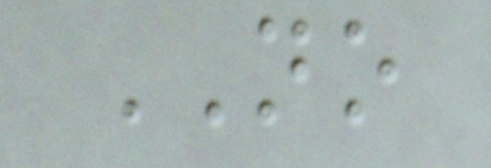NO
